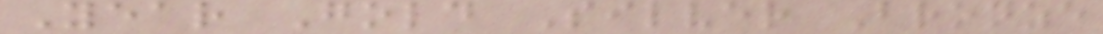Year Gold Silver Bronze
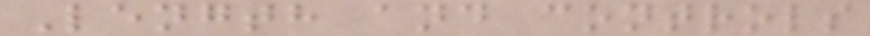Length and controls
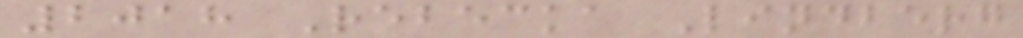2018 Rebecka Lindberg
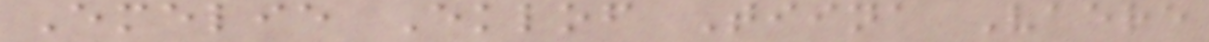Emelie Eklof Tiina Vaere
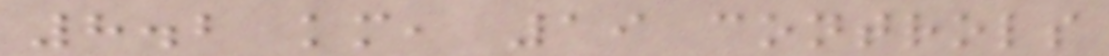8.2 km, 19 controls
